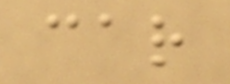car
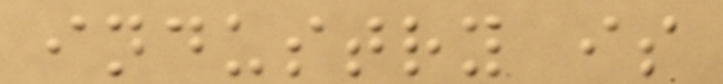industry is
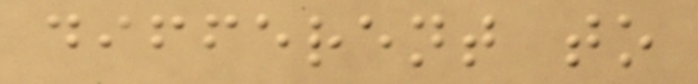different to
